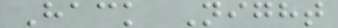Hack Night
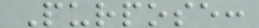Purpose:
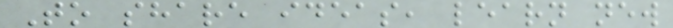To share ideas, learn new
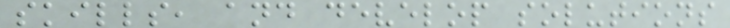skills, and develop solutions
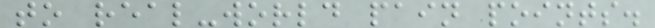to real-world pain points.
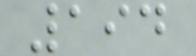194
